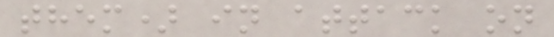them) in attack on
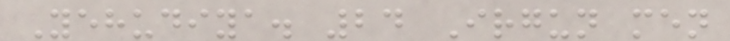Yehudiya. 24 Irgun men
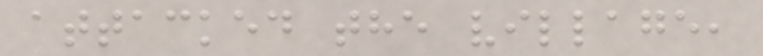attacked the village,
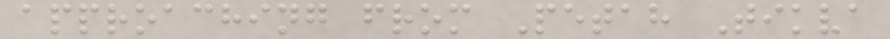approaching from Petah Tikva
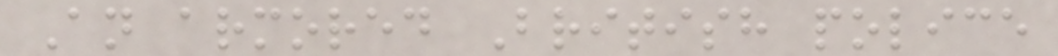An armored British police
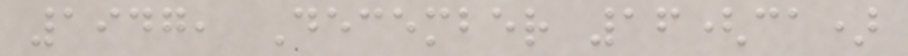1947, December 16(ca)
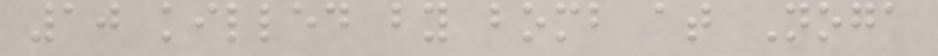10 killed by bomb at Noga
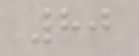80
